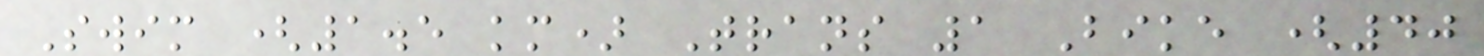Swim (1.5 km) Trans 1 Bike (40
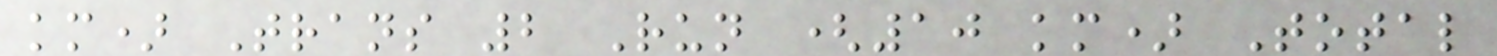km) Trans 2 Run (10 km) Total
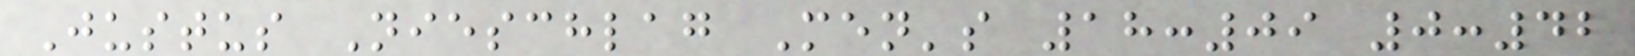Justus Nieschlag Men's 18:09 0:42
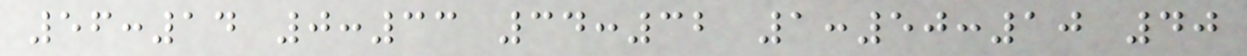56:14 0:33 34:32 1:50:10 40
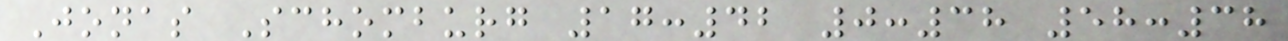Jonas Schomburg 17:42 0:38 58:38
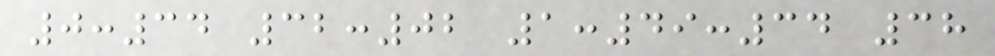0:34 32:02 1:49:34 38
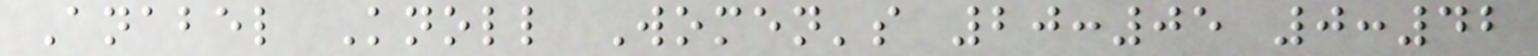Anabel Knoll Women's 20:05 0:42
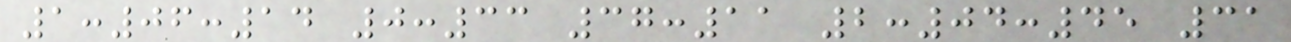1:06:14 0:33 37:11 2:04:45 31
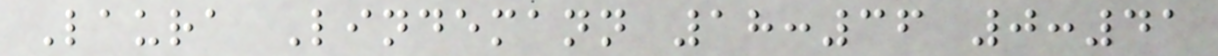Laura Lindemann 18:36 0:41
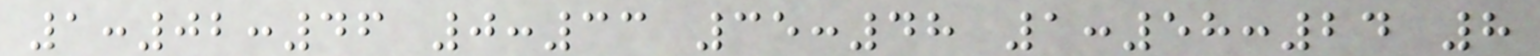1:02:46 0:33 35:48 1:58:24 8
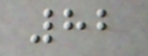82
